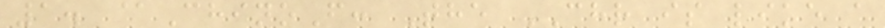1. @ChinoF: The CHR is like a
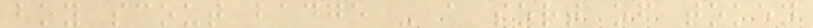boy scout badge - a sort of token
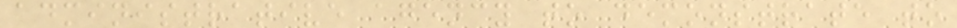administrative agency to demonstrate to
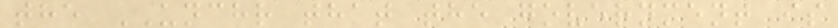the UNCHR that the government is
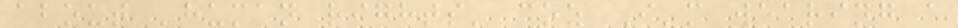about 'human rights' coz I'm wearing a
